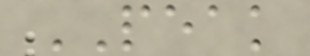PEAK
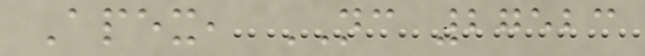Apex, NC 27523
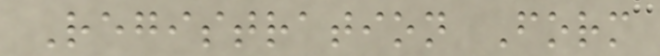Registration Form
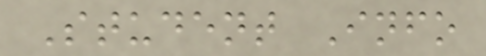Student Info
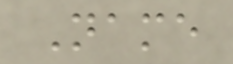Name
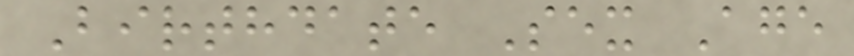Birthdate Sex Age
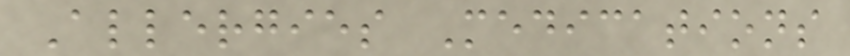Allergies Medications
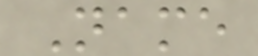Name
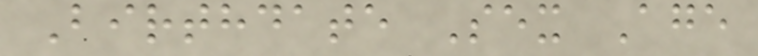Birthdate Sex Age
